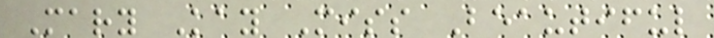Mary Kay Miss Beautiful
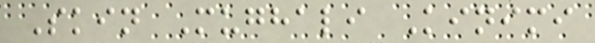Skin Mughali Kinimi
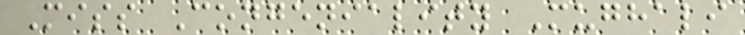Miss Congeniality Mughali
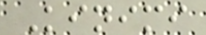Kinimi
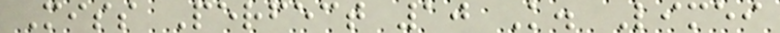Miss Perfect 10 K. Limei
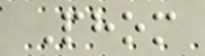Phom
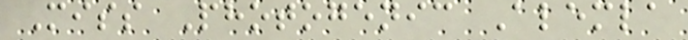Miss Photogenic Alemla
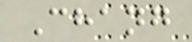Chang
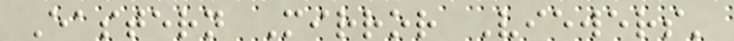Eastern Mirror Viewers'
